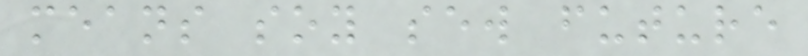means soy sew future
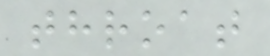throat
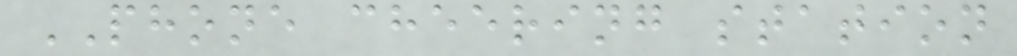PHONE cheering station
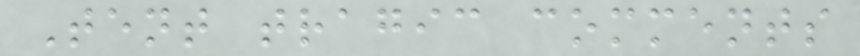Tent tragic comments
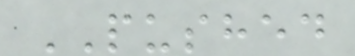PUSHED
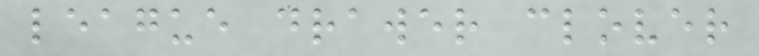league drawer clover
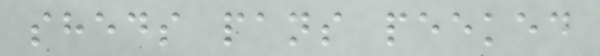sheds pans peeked
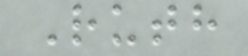Ruth
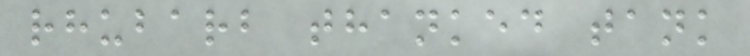rhubarb thanked tank
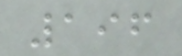196
